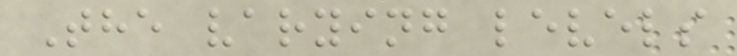The varying levels
